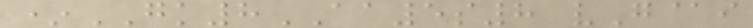*GK8AA5s8 vG@i
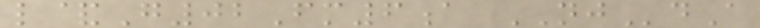l&G02Fm6a NJdA
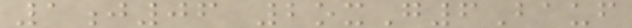1j06 2oxG6Bauf
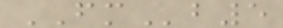FMb5
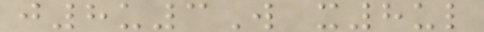j8u3W x8ul
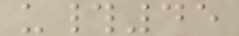u#45
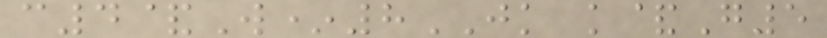c4&W*8JK k&G5
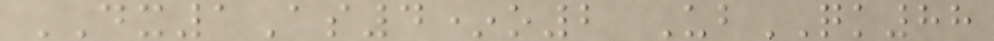DX1As4*o2 UbQK88
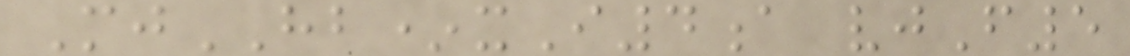MjHB*xI4a vjF5
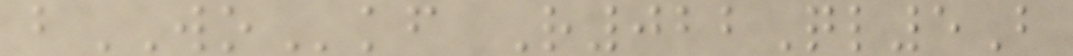bWOkf R022Ql5B
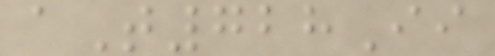aT728Ii
